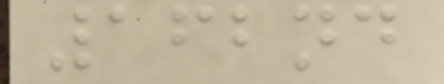162nd
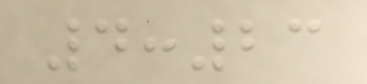4:23
